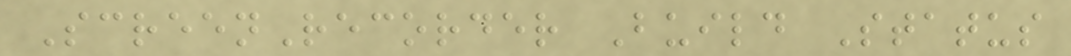ScreenRecorder Build Status
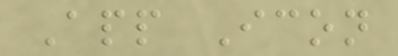App Icon
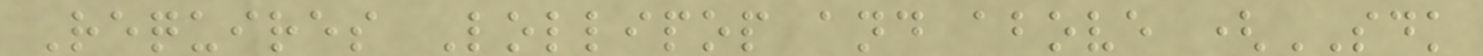Requires Lollipop and above (SDK
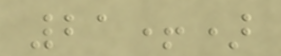21+)
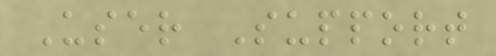User Support
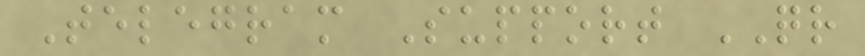Telegram Support QR
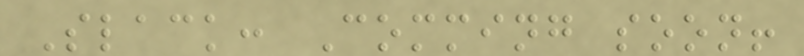Slack: Comming soon!
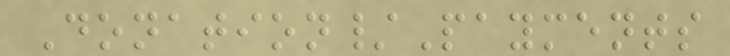Donation/Payments
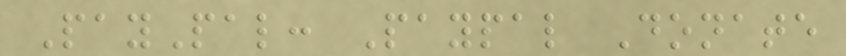PayPal: Paypal Donate
